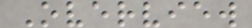Overview
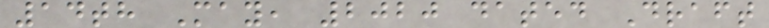14th May, 2020 dated Draft
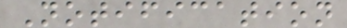Notification
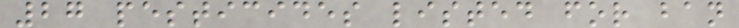27 pesticides listed for ban
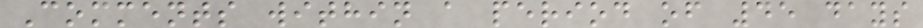Comments within a period of 45 days
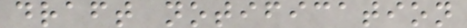draft notification
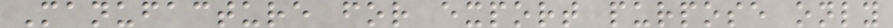Manufacture for export purpose only
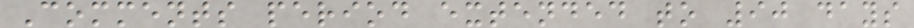Comments period extended to 90 days
